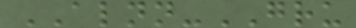ALNN-GRU
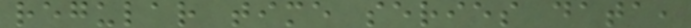regular time series data,
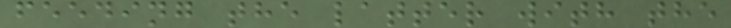feeding the latter with the
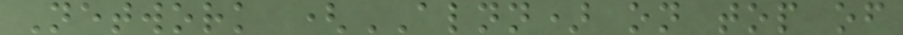Network (ALNN) on top of
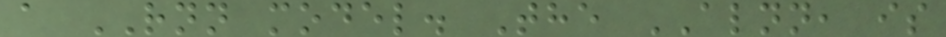a RNN model. The ALNN, is
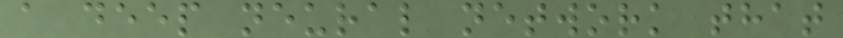a deep neural network that
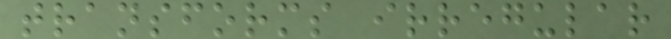transforms irregular
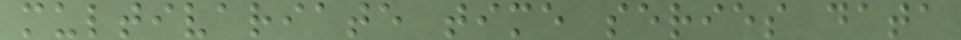multivariate time series data
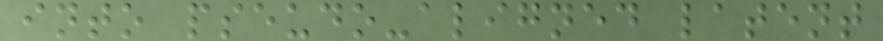into pseudo-aligned latent
